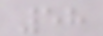58
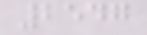2547
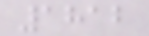1812
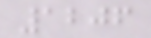1206
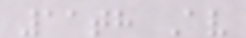11th Av
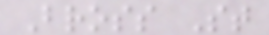Bross St
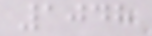1048
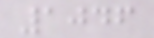1046
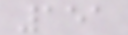151
